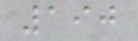190
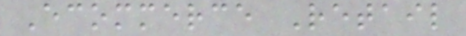Ecommerce Retail
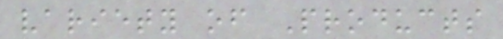variety of Products
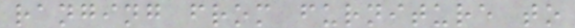ranging from furniture to
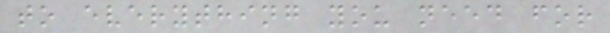to everything you need for
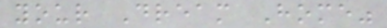your Dream Home"
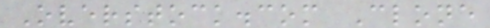Overstock.com Clone
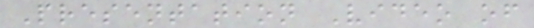Presentation Video of
